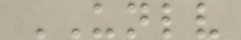UNLV
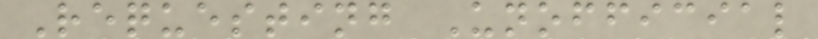Requesting Unofficial
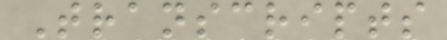Transcripts
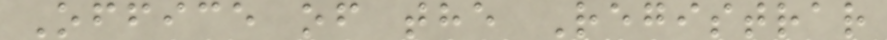Office of the Registrar
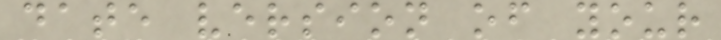date version of your
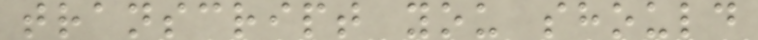transcript you should
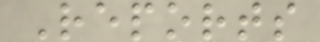Reports
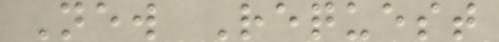New Request
